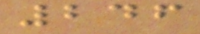246
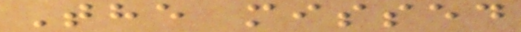The missed
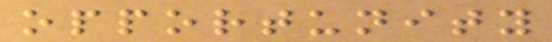opportunity
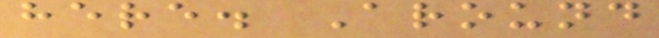here. Around
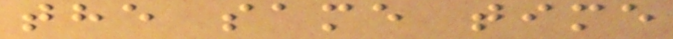the same time
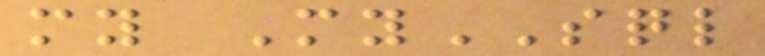my MySQL
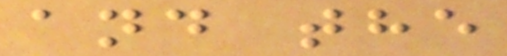and the
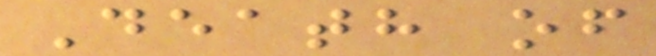Death of
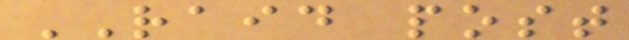RAID post
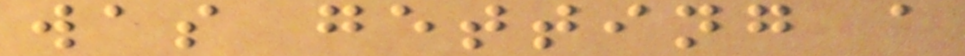was getting a
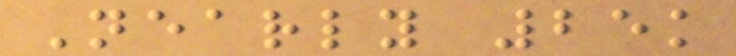Nearly 25k
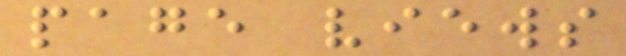page views
